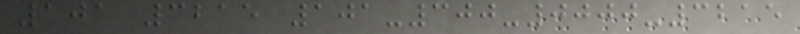101 3215 101-300-0000-3215
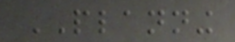PLANNING
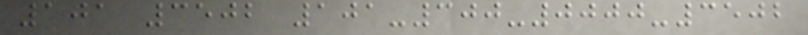101 3502 101-300-0000-3502
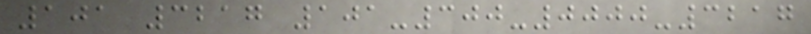101 3217 101-300-0000-3217
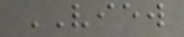VIEW
